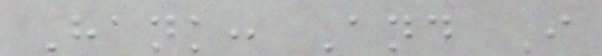Hank: And I
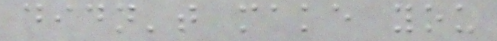didn't make you
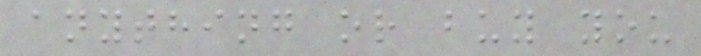anything or buy you
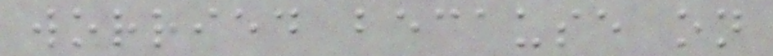worried because on
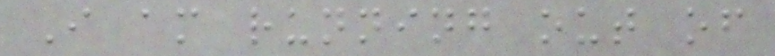I am running out of
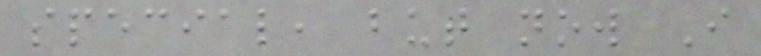special, but now I
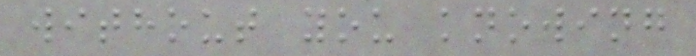without you knowing
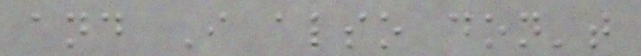and I also don't
